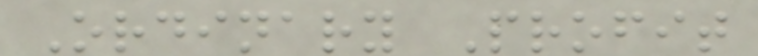Ordinary Profit
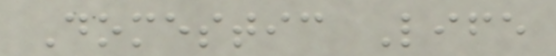Domestic Life
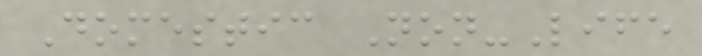Domestic Non-Life
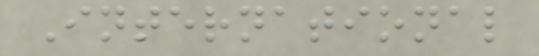International
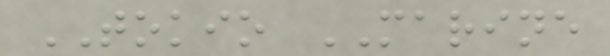TOKIO MARINE
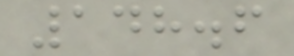148.6
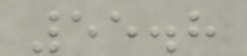55.8
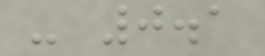- 0.1
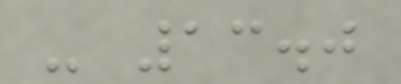- 13.0
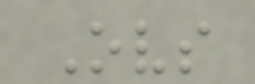Ovs
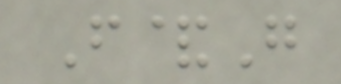F&G
